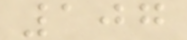107
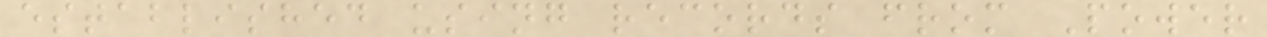established using records from Power
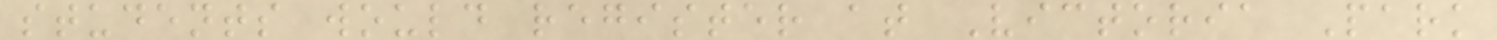students would register at Victoria Park
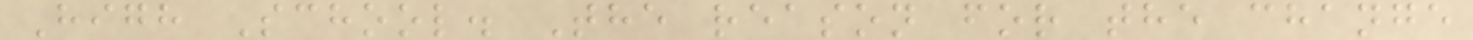High School. The reason for the change
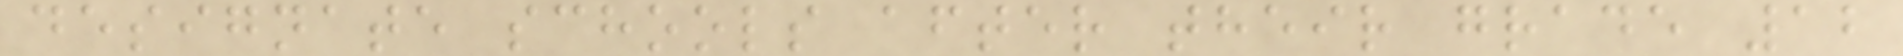designate schools after their grade 12
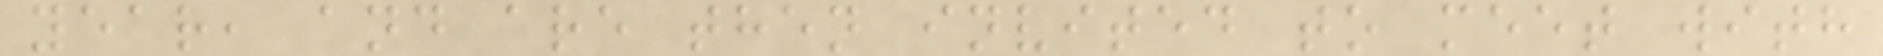year, and are then invited to meet with
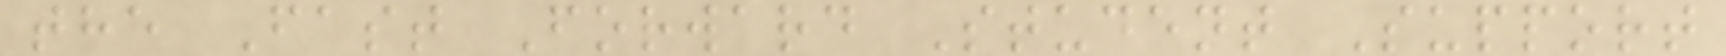the Fast Forward Student Support
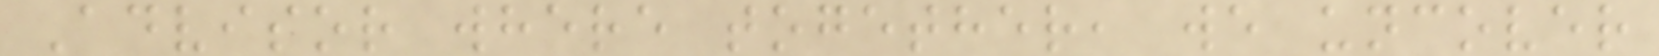Advisor where together, we uncover
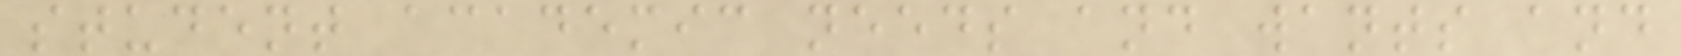student academic needs and wants and
